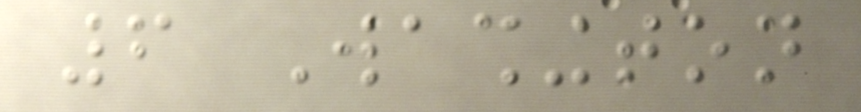6 Washington
